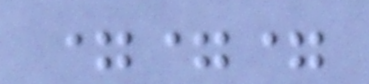===
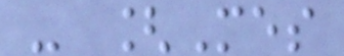- [Mes
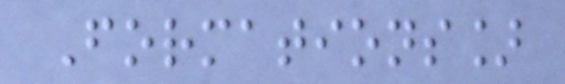Formations]
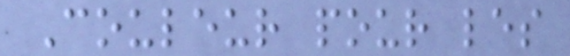Couleur pour les
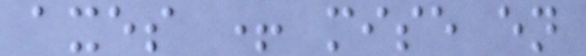axes + mise en
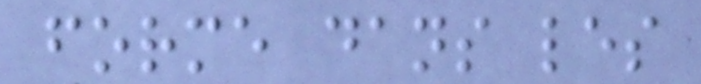forme dans les
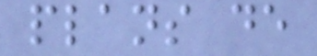plans de
